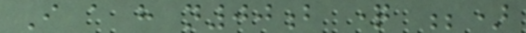I a have n00b question ;)
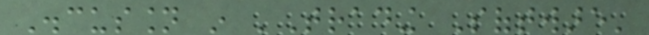Discussion in 'Trading Software'
